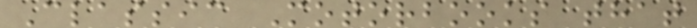Classic Motorbooks that
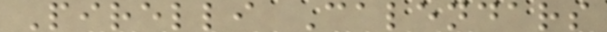Pirelli Calendars
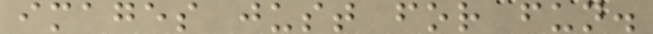images just for fun.
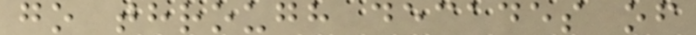go through decades of
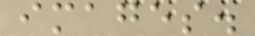images.
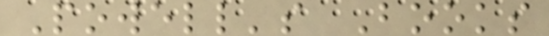Powell's Books
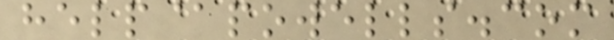help@powells.com
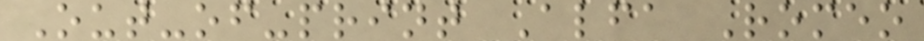Out-of-print Alfa Romeo
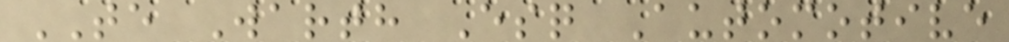TE Warth Esq Automotive
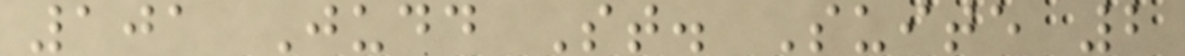101 Judd St. Suite 2
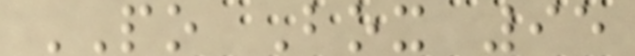PO Box 95
